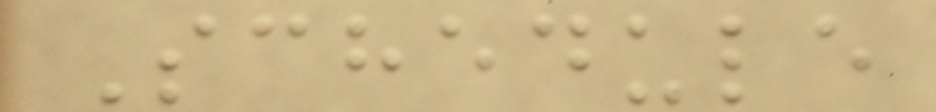Schedule
